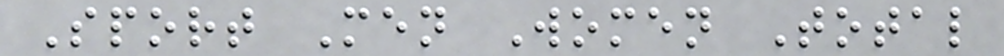Sport Men Women Total
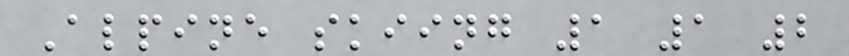Alpine skiing 1 1 2
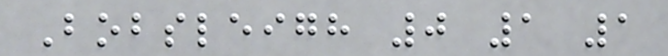Bobsleigh 0 1 1
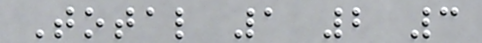Total 1 2 3
